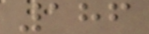186
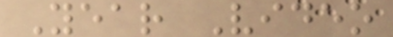Year Video
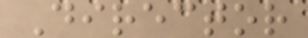Director
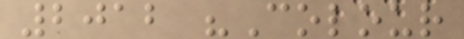2012 "Colour
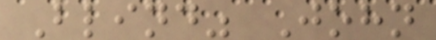Blind" John
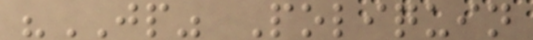"JP" Poliquin
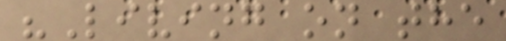"Living on the
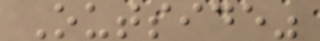Outside"
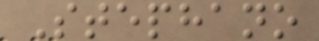Stephano
